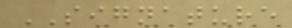SIGNATURE
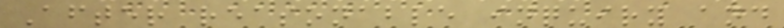After reasonable inquiry and
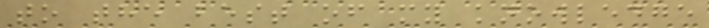to the best of my knowledge
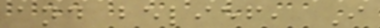and belief, I
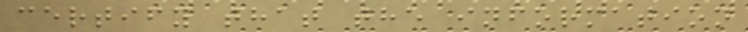certify that the information
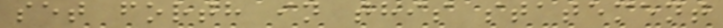set forth in this statement
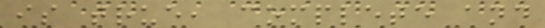is true, complete and
